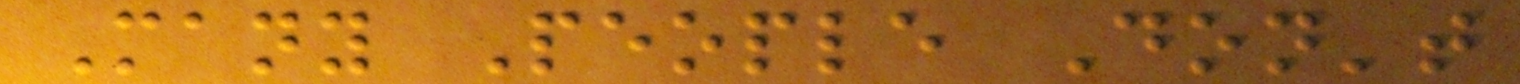Many People Don't
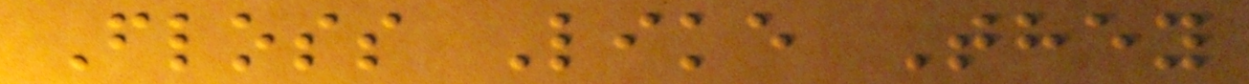Floss Like They
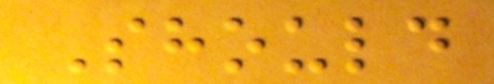Should
